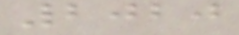2020
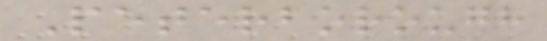Peterborough
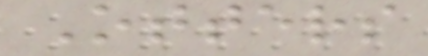Otters
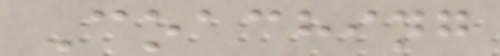Coaching
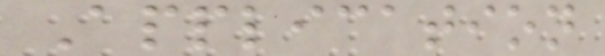Application
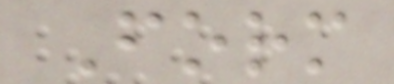Form
